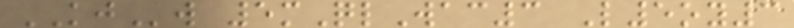KJw 5mQlWac3 L5oy3
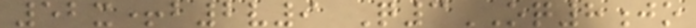52x+b2v9 Q3OQ8jo
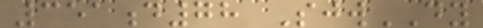351d78 SjwDY
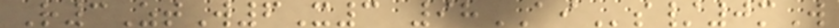R3ZtW6X3 98AIs/0mW
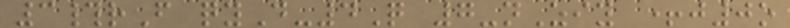3#rF qyD-4Q 7-nZiy +j0o
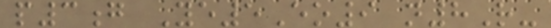p3g Ye5Eo9 n8R-
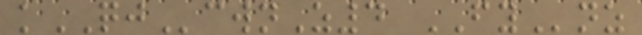kQJcwnZ4 FYnz
